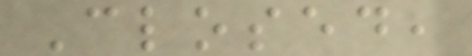Closed,
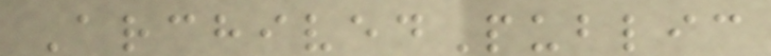ArchivedPublic
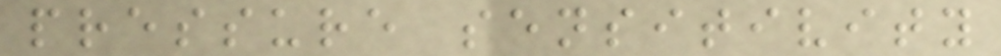pressure sensitivity
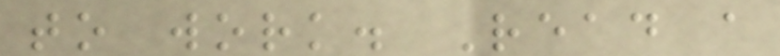to work. Read a
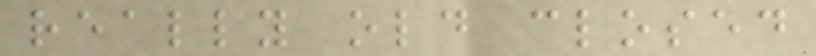really old closed
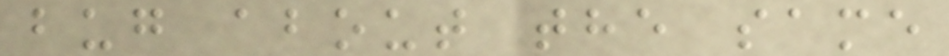bug about the same
